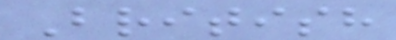British
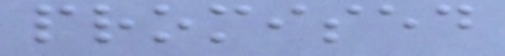promised
